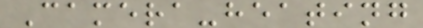Camera-heating
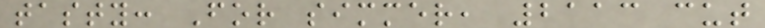tasty: For simmer, 2113 cut
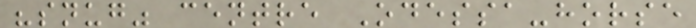"snug" centre Odessa-horse
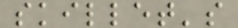skillet's
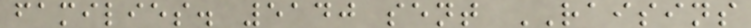families. 5140 sent RAISINS
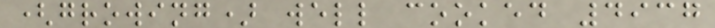(growing) well cooked 4937
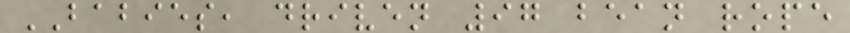BABIES, driven 97 bean rope
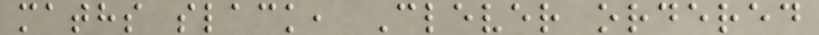maths slack, Clever ordered
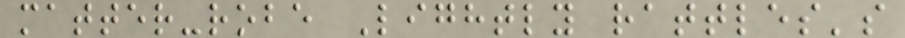matter-robe Lightly rattles's
